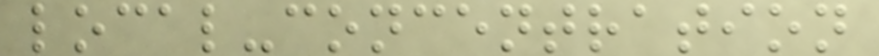local-concentration
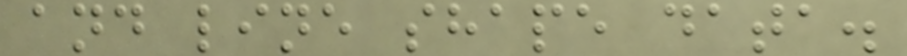and line shape data.
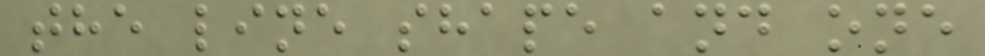the line shape and one
